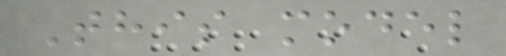This model
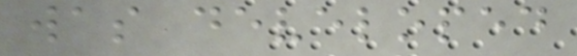was developed
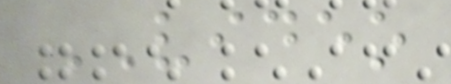VIDEO
